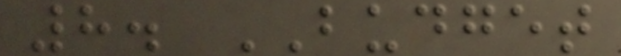8. BUDGET
